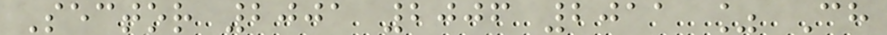Sector 2001 2006 2011 % Ch
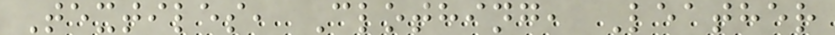Textiles, Clothing, Leather
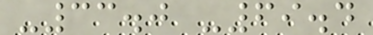-33.0 -69.4
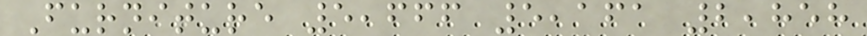Furniture 5,666 5,161 2,858
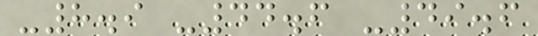-8.9 -44.6 -49.6
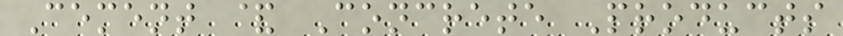Cement & Concrete Products
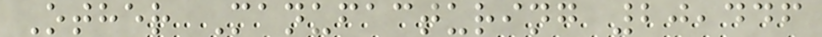Other Manufacturing 20,446
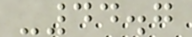-44.7
